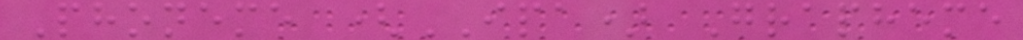Phoneme (IPA) Grapheme
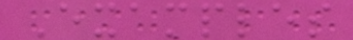Examples
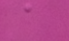a
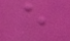e
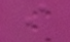i
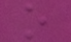o
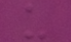u
